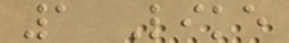1 Like
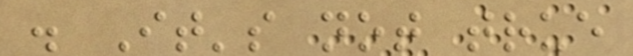. It's not true
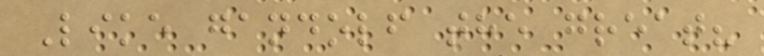Like gandolf the great?
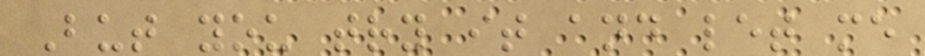But you try it and let me
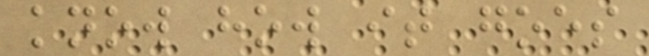know how it goes
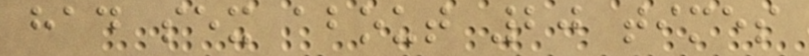had sex about 20 times
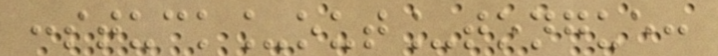:stuck_out_tongue:
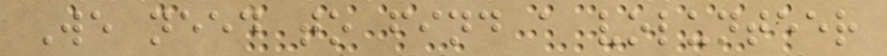We need to find a volunteer
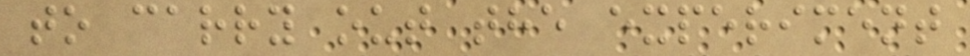to carry out the experiment
